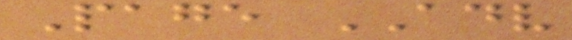Page ADV
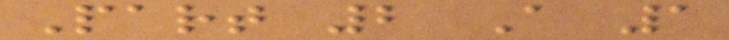Part 2 A 1
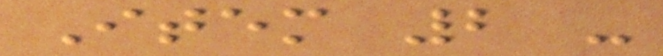Item 2 -
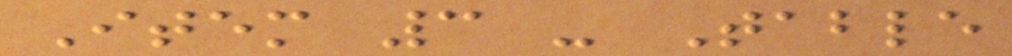Item 3 - Table
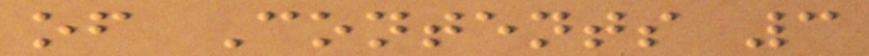of Contents 3
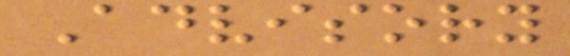Advisory
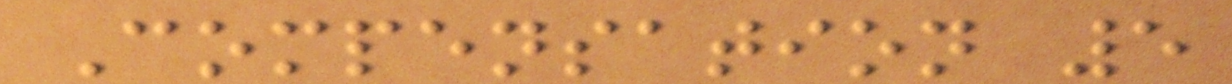Compensation 5
